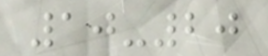10-20
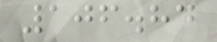106.84
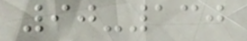90-130
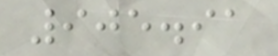905.91
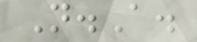N.A.
